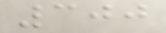300
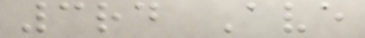3rd Ave
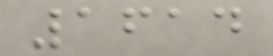1614
